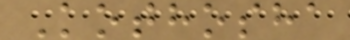Kothosha
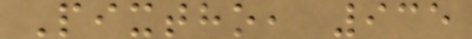Pixtho, 935
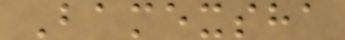Bamexsha
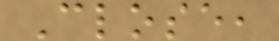Close,
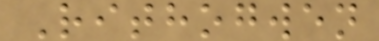Rithogwen
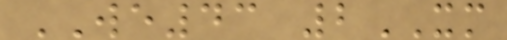WE43 2XM
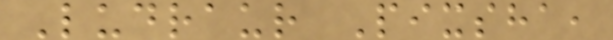Ludraur Pixsha,
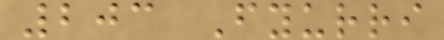203 Fyurri
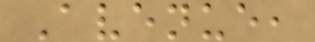Avenue,
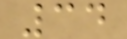34
